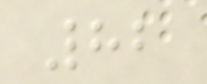82
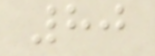80
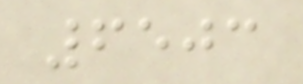6503
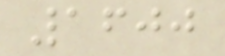1600
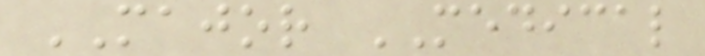MAJOR MEDICAL
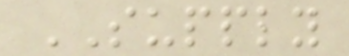SUPPLY
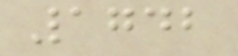1742
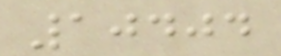10404
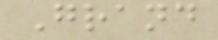Grand
